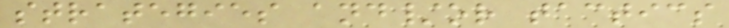strategies and/or tactics
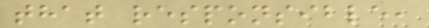that responsible,
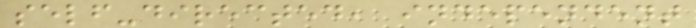self-directed, independent
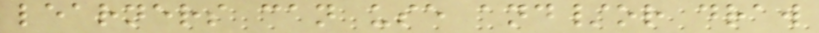learners can use and/or draw
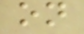on
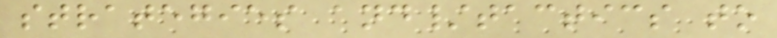strategies and/tactics to
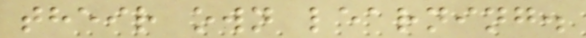their own learning.
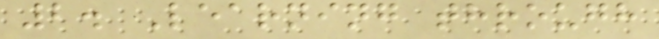2. Learning through
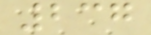237
